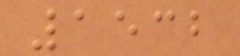1532
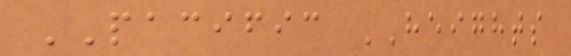PACIFIC HEIGHTS
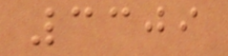3309
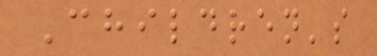Children's
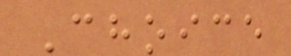Choice
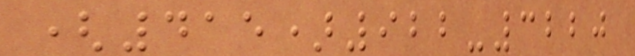(415)922-3220
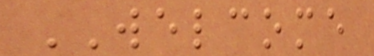WELCOME
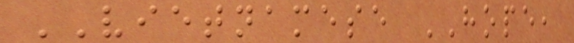VIETNAMESE HOPE,
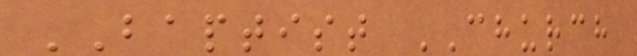BAPTIST CHURCH
